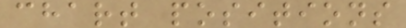chart positions
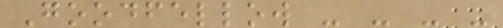Goodfellow - - - -
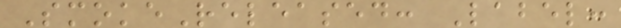SmokeReleased: Label:
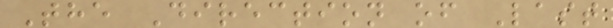The Direction of Last
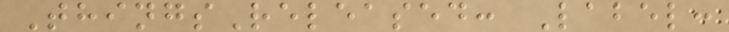ThingsReleased: Label:
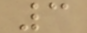3
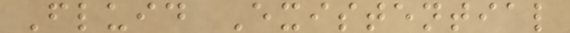Fluid Existential
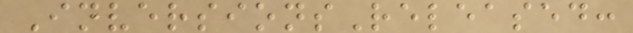InversionsReleased:
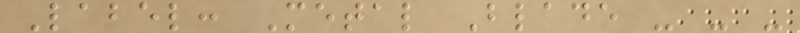Label: Metal Blade - - -
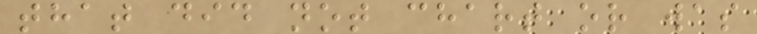that did not chart or was
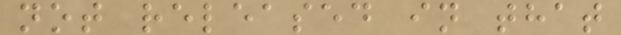not released in that
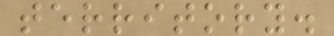territory.
